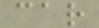car
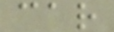car
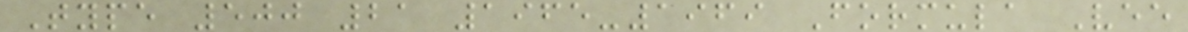Type 500 21 1965-1969 Formula Vee
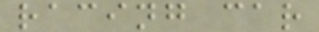racing car
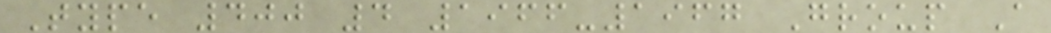Type 400 4 1966-1967 Group A
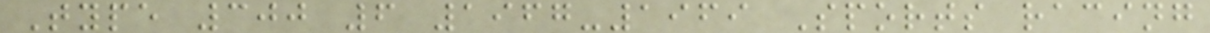Type 300 6 1967-1969 Sports racing
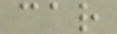car
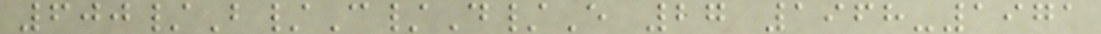600/B/C/D/E 27 1968-1971
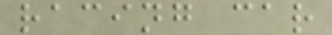racing car
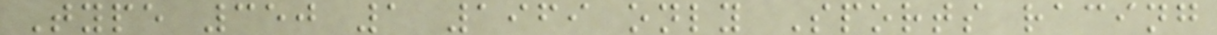Type 350 1 1969 only Sports racing
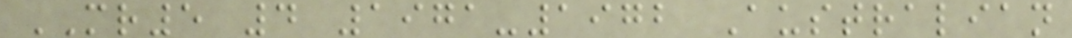MR5 4 1971-1972 Australian
